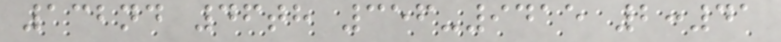132nd 46th 356-9415 2:41
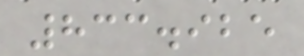833.925
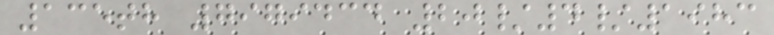135th 7979434 20/4/1983
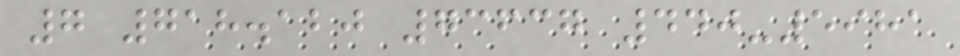7 718.120 73637 440-5981
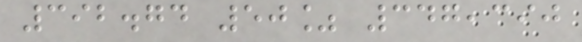392.74 50% 347,390
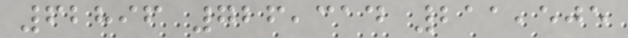62896 726,314 211,505
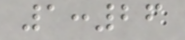1:26
